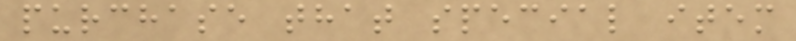purchase that special item
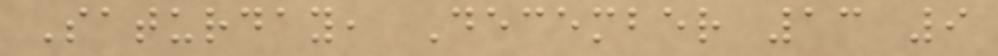Saturday, December 13 9
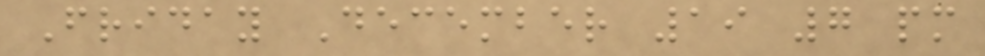Friday December 19 7 pm
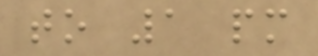to 1 pm
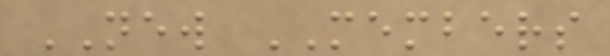NEW MEMBERS
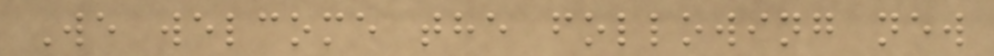We welcome the following new
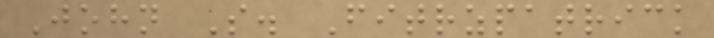John S. Fitrzpatrick
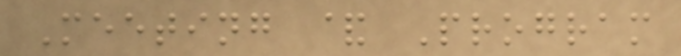Meeting & Program
